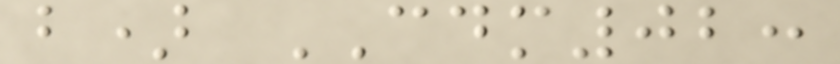b) CDM02:
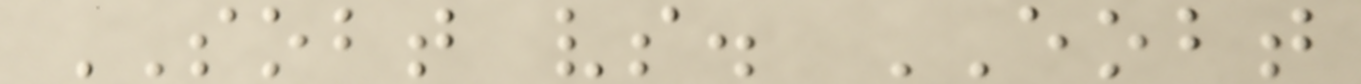SOBT vs. EOBT
